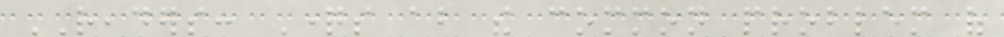READERS: Questions about the common problem of
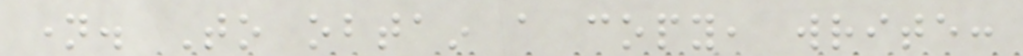name. To obtain a copy, write:
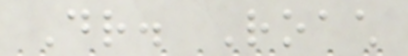Dr. Roach
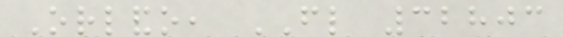Orlando, FL 32803
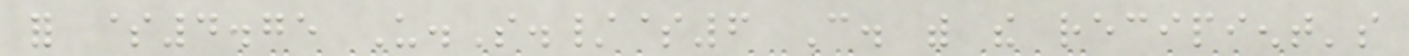for $4.75 U.S./$6 Can. with the recipient's
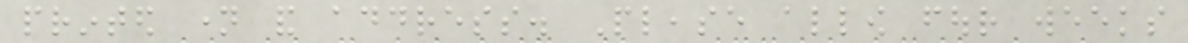printed name and address. Please allow four weeks
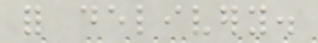for delivery.
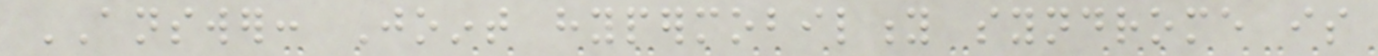ANSWER: Joint hypermobility syndrome is
